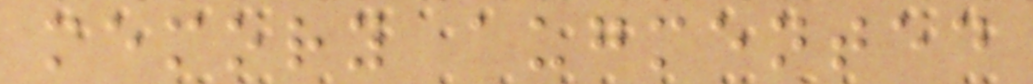memory augmented
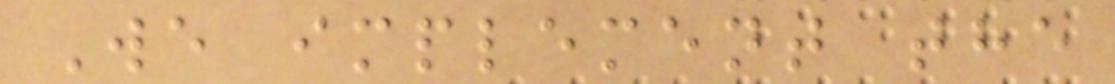We implement the
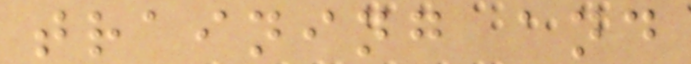training and
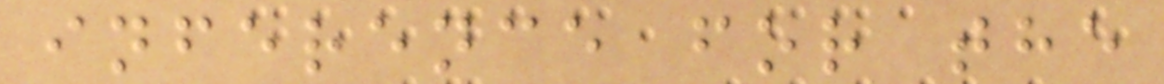inference for the
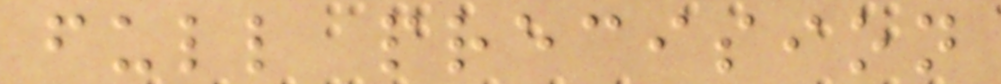full precision
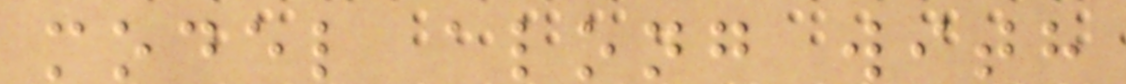model along with
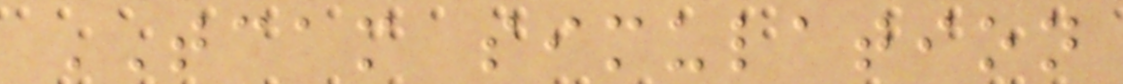TCAM simulation
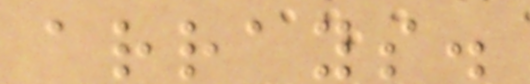arrays.
